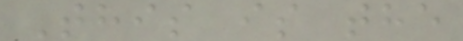This is the
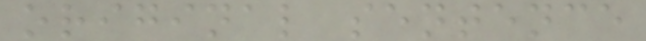original sentence
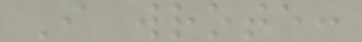I wrote:
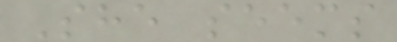She seems
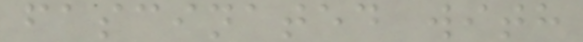fascinated with
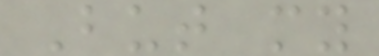But my
